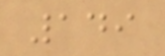149
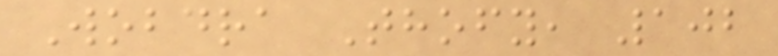Wobdra Thofy, 102
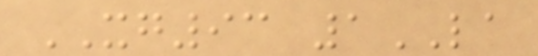XG93 1LA
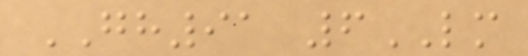GH91 6LM
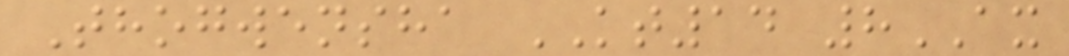Thogwensha KT14 8AX
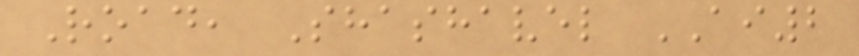Road, Shashavel AI2
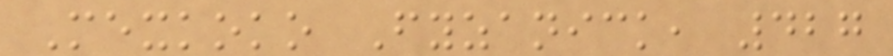Mexkoko Fyzanick, 427
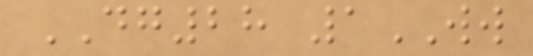DG28 1WW
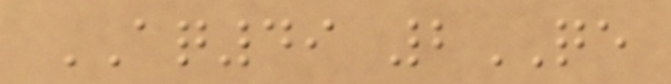AQ49 2QE
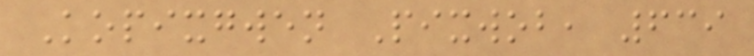Kopixgwen Pixwob, 639
